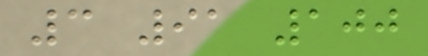3 91 100
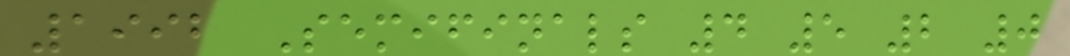1992 Semifinals 4 5 2 0
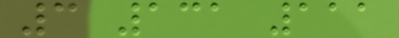3 131 111
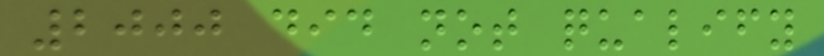2000 did not qualify
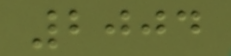2004
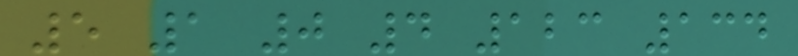5 1 0 4 123 134
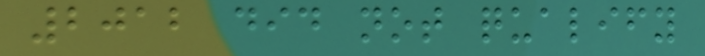2012 did not qualify
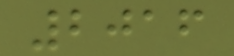2016
